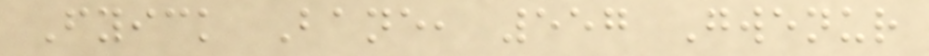Fyick Bane, 557 Gwenur
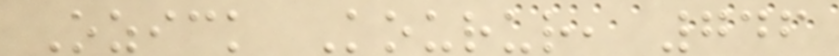Ozick Kourur, 746
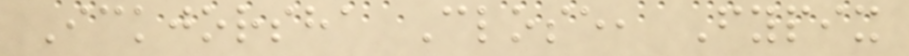Ickjorsha Close, Fypix
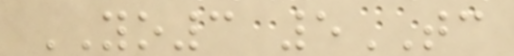YO3 5TC
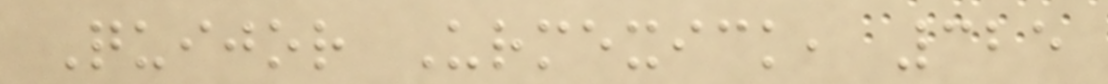Quijor Urmexick, 325
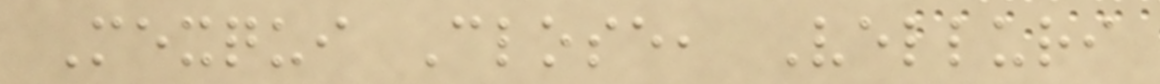Mexqui Close, Velluri
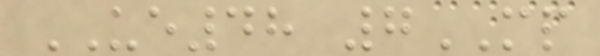UE48 7MP
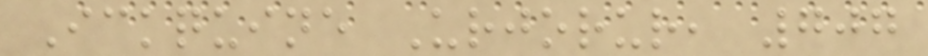Ickquine Urjorur, 707
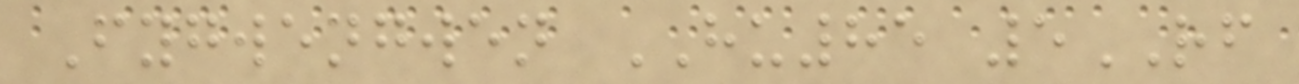Fygwengwen HU85 5RF
